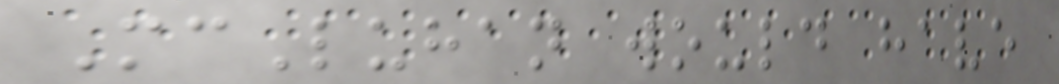McLuhan would have
